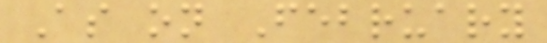As on February
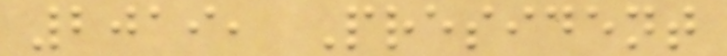2019, President
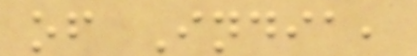of India,
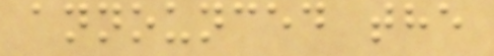announced the
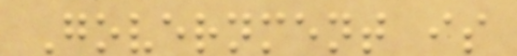Government is
